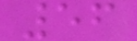56
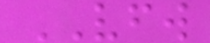VFW
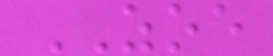ZOE
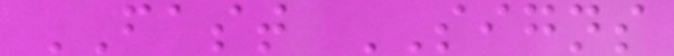FAST SIGNS
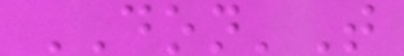DON'T
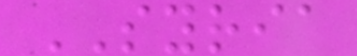SYRIA
